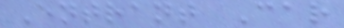Entrant Car
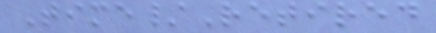Time/Retired
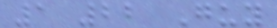1 22 Guy
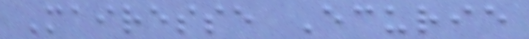Mairesse Ecurie
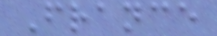France
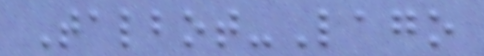Talbot-Lago
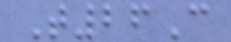T26C
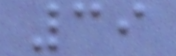39
